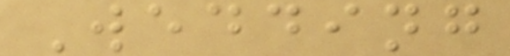Wedding
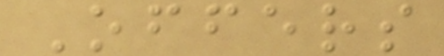Offers
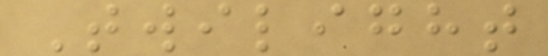Twilight
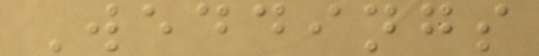Weddings
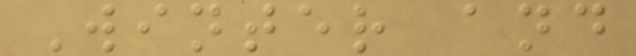Winter and
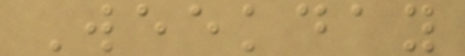Weekday
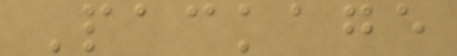Package
